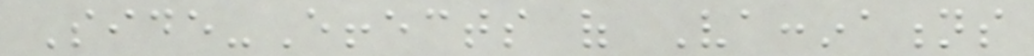Side-Effects of Vaccinations
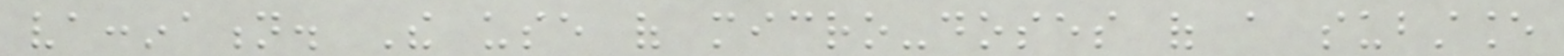vaccination. The use of micro-doses of a substance
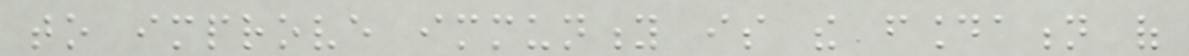to improve immunity is the foundation of
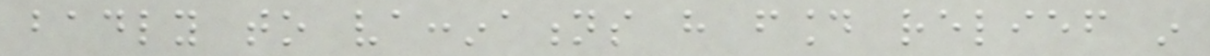badly to vaccinations have found relief in
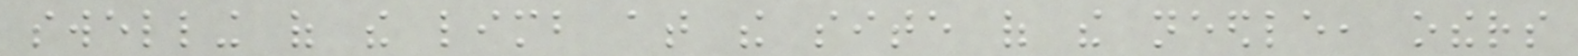swelling of the limb at the site of the needle, others
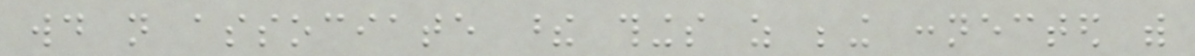would not associate these things as being connected with
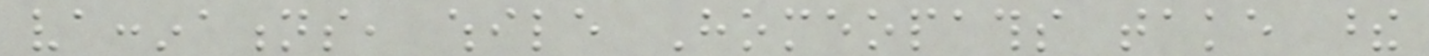vaccinations, while Homeopaths take these
